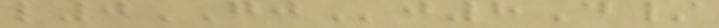l0GJj8D/
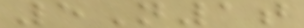5N1t
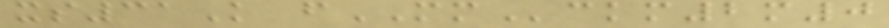xs31K fMMckm2m0
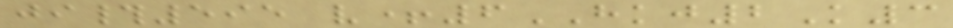ji#595 v+6HKJ2K3
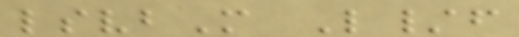lsvbM L/f
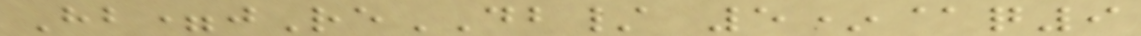Hb=jReDB/ 5*@q9
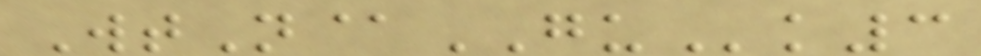WtN@GUk3
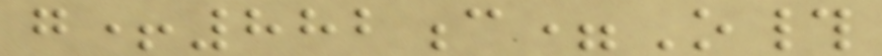g+882c=O#
